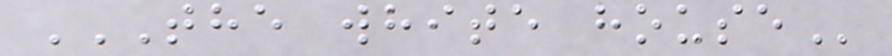THE WHITE HOUSE
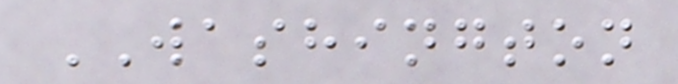WASHINGTON
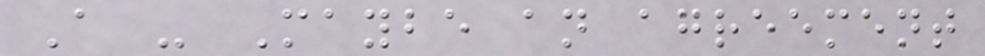A - Maybe an agreement
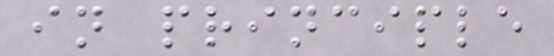in principle
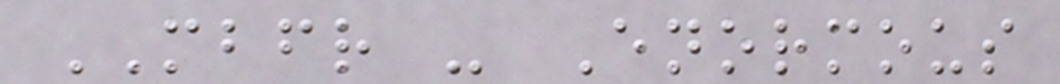MBFR - Enormous
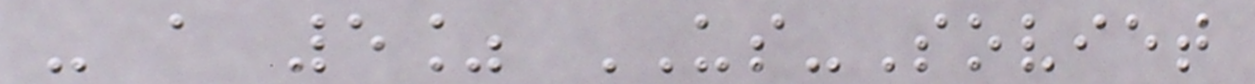- a 5% US-Soviet
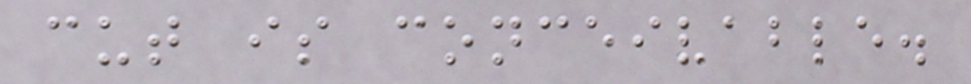cut is conceivable.
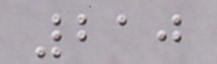210
